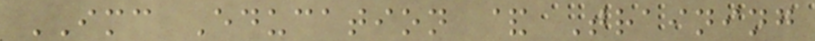IMC Education & Training
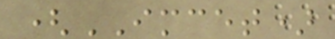(IMCET)
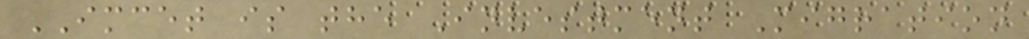IMCET is the Investment Migration
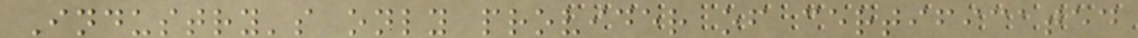Industry's only provider of certificated
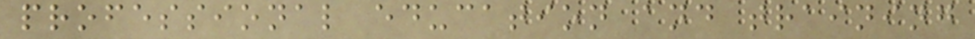professional education and training
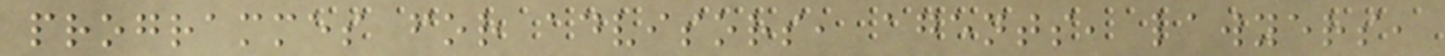programmes for advisors, agents, lawyers,
